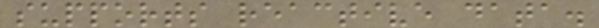supports reactive data.
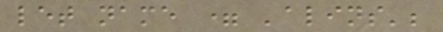let name = 'alins';
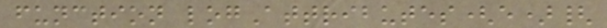function logAttributes(e){
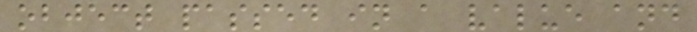object passed in a value and
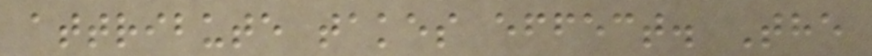attribute takes effect. The
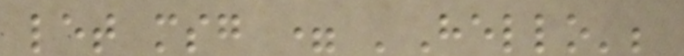let msg = 'Hello';
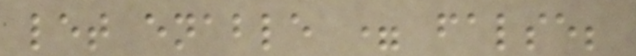let enable = false;
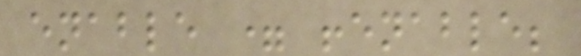enable = !enable;
